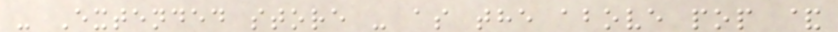- Extended store - as the above pop &
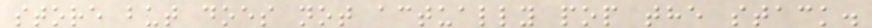store but does not actually pop the stack.
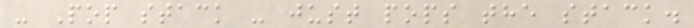- Pop stack - just pops the stack.
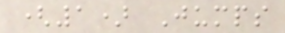(1) Jumps
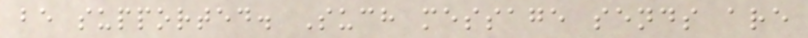be supported. Such message sends are
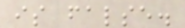is false.
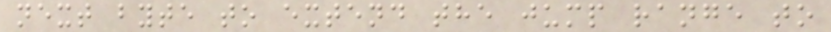next byte to extend the jump range to
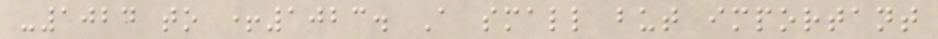-1024 to +1023. A small but important
